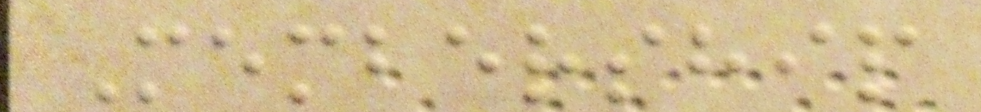Membership
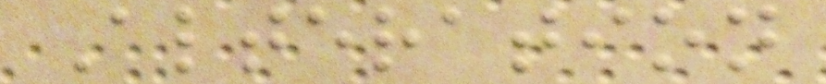Alteration
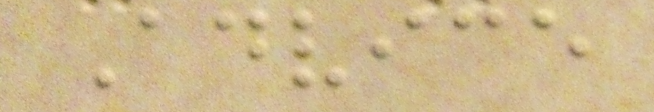Advice
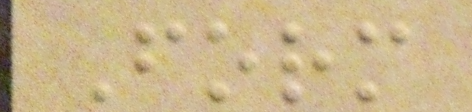Form
